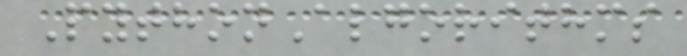PythonAlgorithms
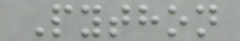Python
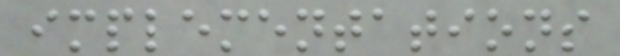implementations
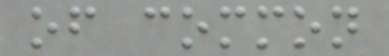of common
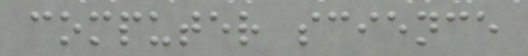computer science
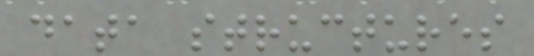data structures
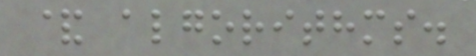& algorithms.
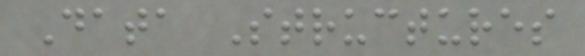Data Structures
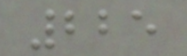225
